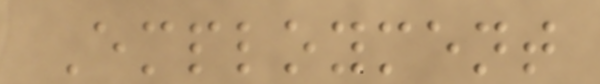Employment
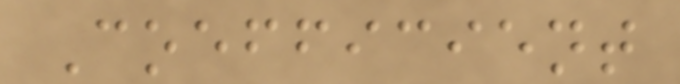Coefficient
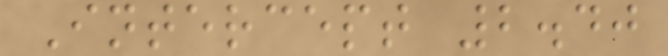Intercept 2.40
